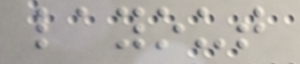layout
